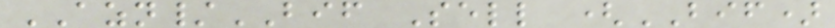AZN/BIF Sell (BIF)
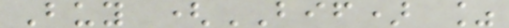Buy (BIF) %
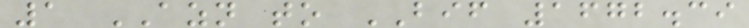1 AZN to BIF 1672.39
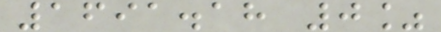1691.18 0%
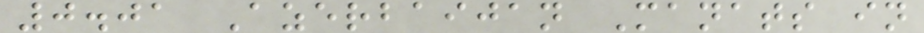0.01 Azerbaijan Manats in
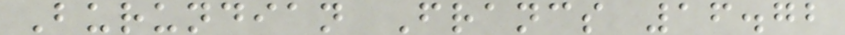Burundian Francs 16.72
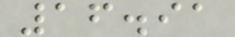16.91
